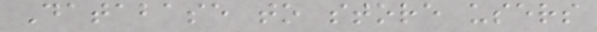Database to store users
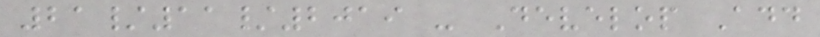21/11/2019 - Develop Add
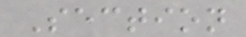Section
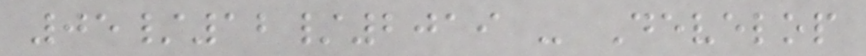05/12/2019 - Develop
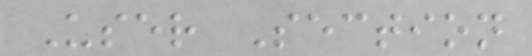User Section
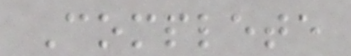Complete
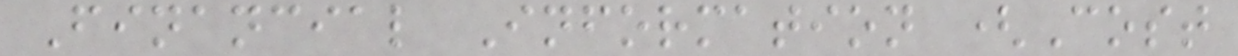Financial Information (Cost
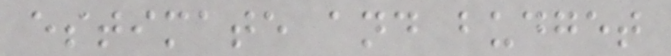estimate and budget
